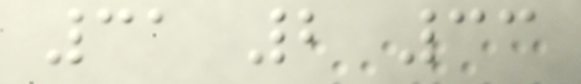31 2 33
